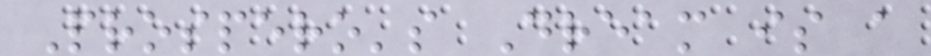Prospero's Dream is a
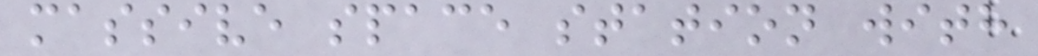massive space station with
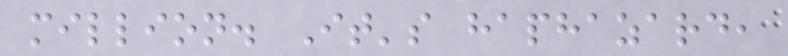million. It's haphazard,
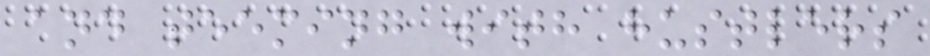and teeming with hustlers
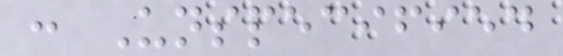: Unspecified
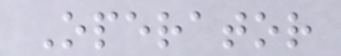Operator
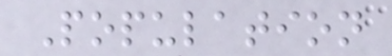Population
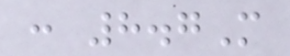: 8.7M
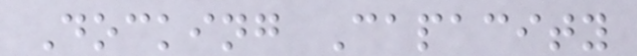Docking Capacity
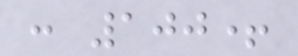: 100+
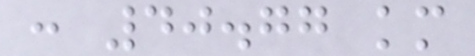: 40.77 km
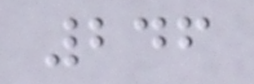246
